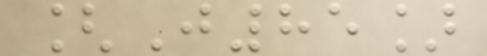[J85]
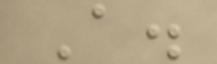A.
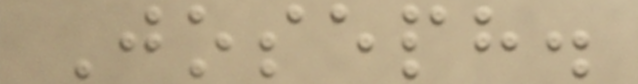Joseph.
